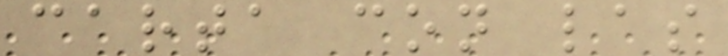carta con las
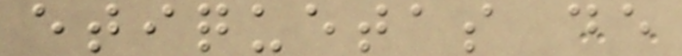etiquetas de
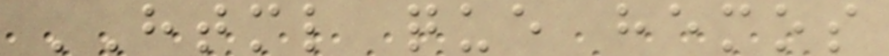HTML que hemos
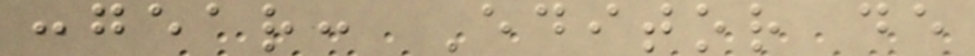:gear: Editor de
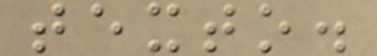texto.
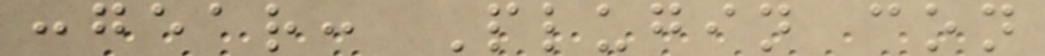:gear: Plugin con
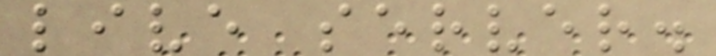live server.
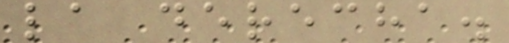la derecha.
